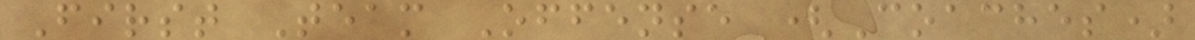First Team Offense (Coaches)
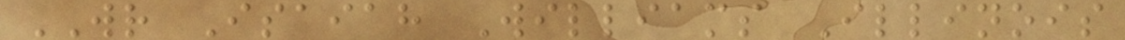WR Isaiah Williams Illinois
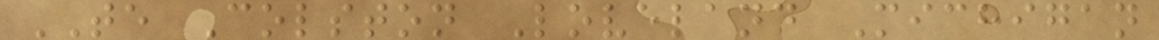TE Colston Loveland Michigan
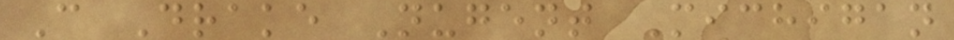C Drake Nugent Michigan
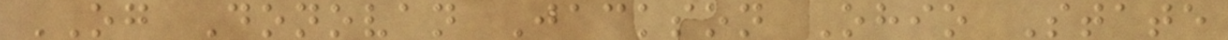OG Donovan Jackson Ohio State
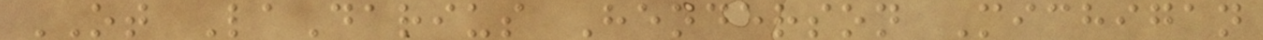OT LaDarius Henderson Michigan
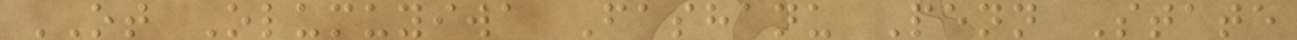OT Olumuyiwa Fashanu Penn State
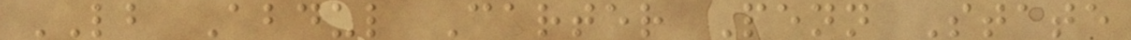LB Abdul Carter Penn State
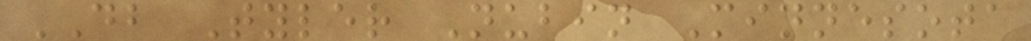DB Tyler Nubin Minnesota
